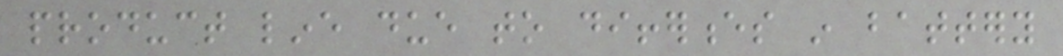product line due to differences in battery
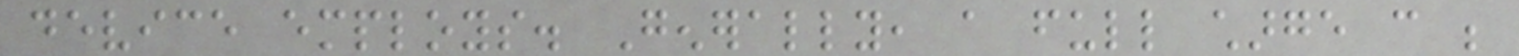device employs. Generally, a full charge can be
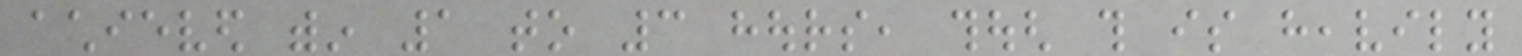achieved within 1 to 3 hours, though this is heavily
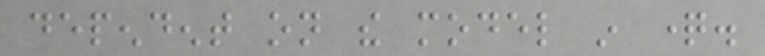dependent on the model in question.
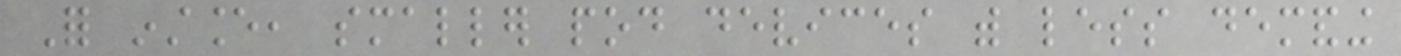For instance, smaller pod devices with less demanding
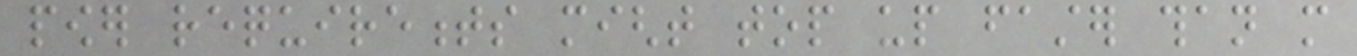power requirements might top up faster than more
